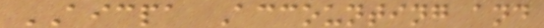AICPA Accounting and
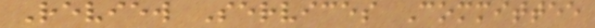Review Services Committee
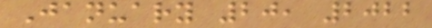January 20, 2022
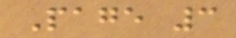Page 3
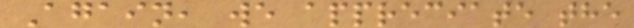Again, we appreciate the
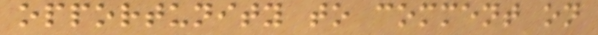opportunity to comment on
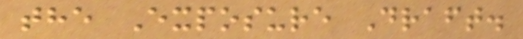the Exposure Draft.
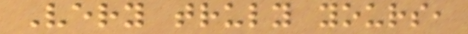Very truly yours,
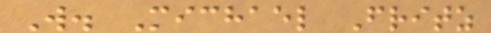W. Michael Fritz
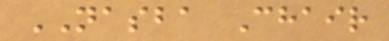NASBA Chair
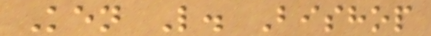Ken L. Bishop
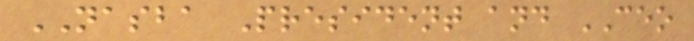NASBA President and CEO
